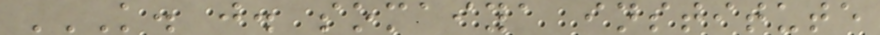K. J. SOMAIYA INSTITUTE
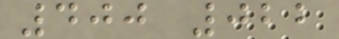400 022
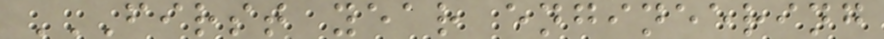FIRST YEAR ENGINEERING
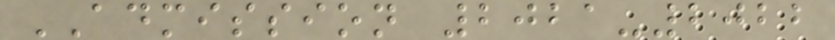ADMISSION 2021-2022
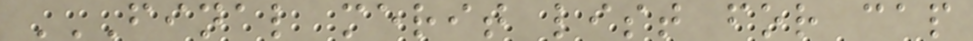FINAL MERIT LIST FOR CAP
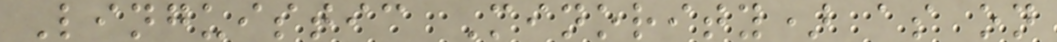Linguistic Minority) as on
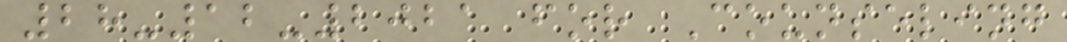28-12-2021 for Counseling
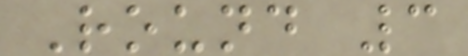Round 3
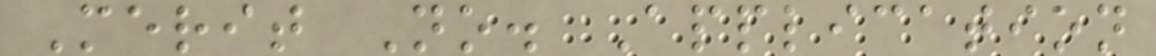Merit No. Application
